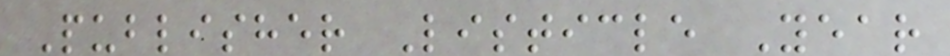Publisher Listicle Year
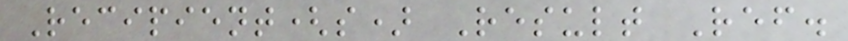Recipient(s) Result Ref.
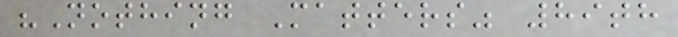"Nothing Matters" 89th
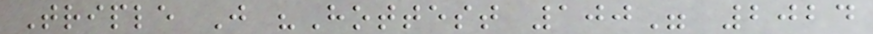Triple J "Hottest 100" 2024
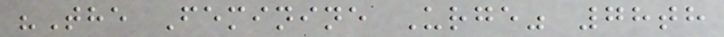"The Feminine Urge" 78th
